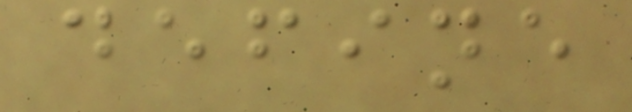define
